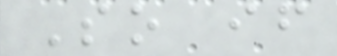So if
